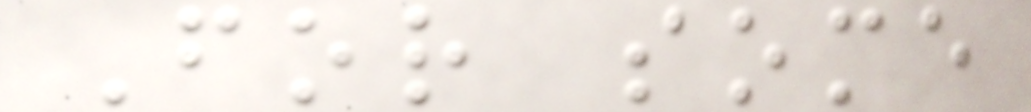For some
